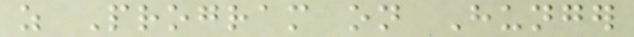as Program on Hunger
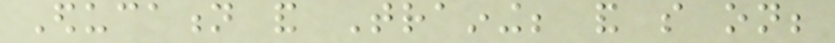Education and Training; and so on;
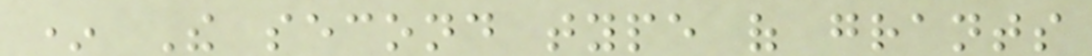* The second type of grants
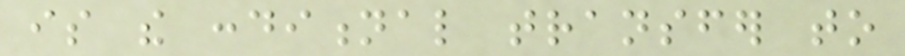is the conditional transfer to
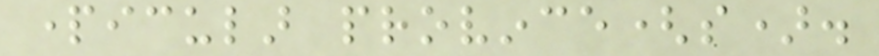particular province(s).
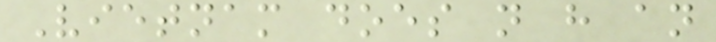Vietnam does not have an
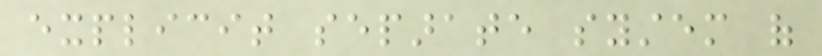explicit separate system of
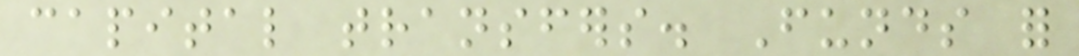capital transfers. Funds for
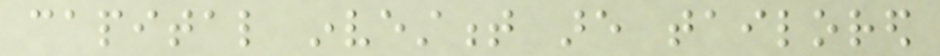capital investment are tailored
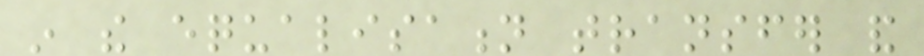in the equalisation transfer and
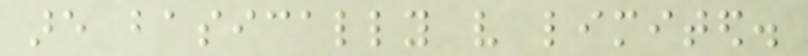are basically very limited.
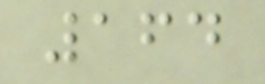164
